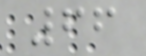66
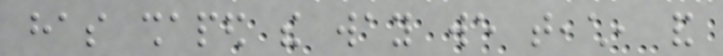has shaped the way we teach, and
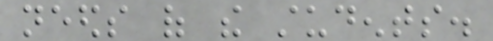needs of the students.
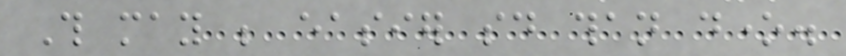This may be easier said than done.
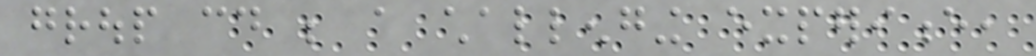group could be a challenging experience,
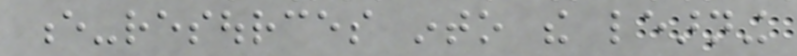e-resources into the learning
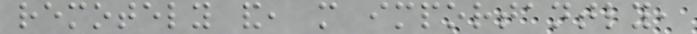remotely and, more importantly,
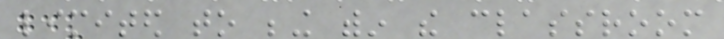limited to being within the classroom
